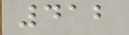412
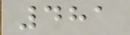481
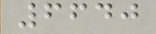6640
